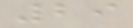29
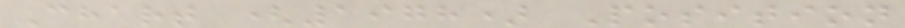Chart (1978) Position
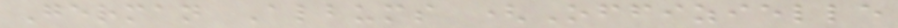German Albums (Offizielle
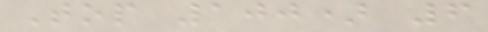Top 100) 6
